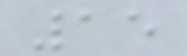15
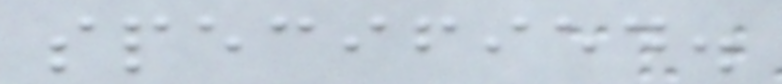specified.
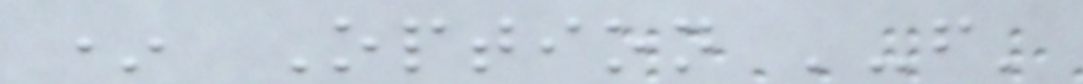* Option '-f'
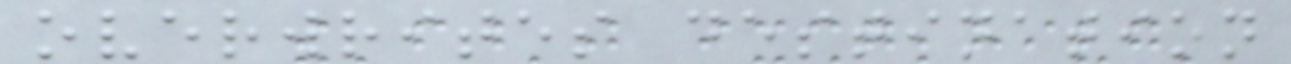overwrites destination
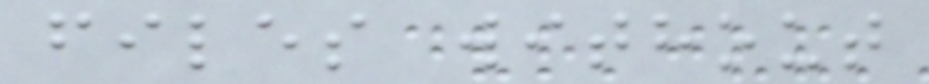files without
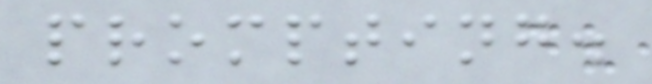prompting.
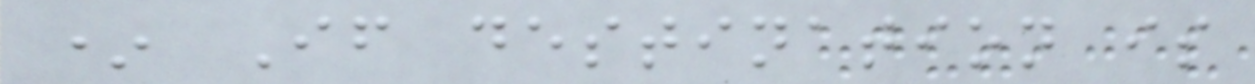* If destination is
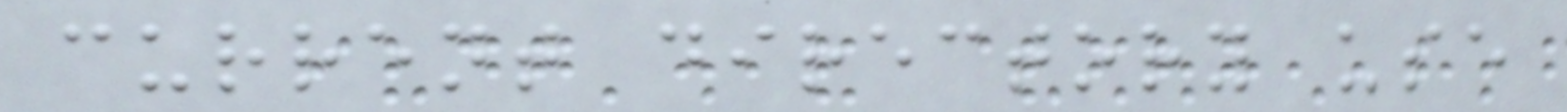current directory use
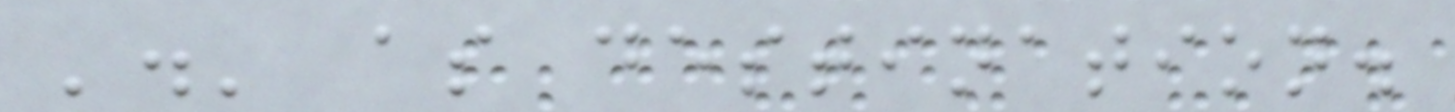'.' as destination.
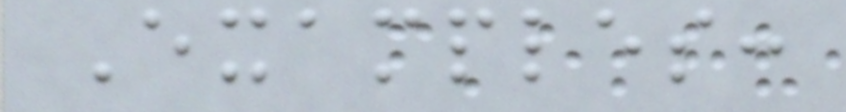Examples:
